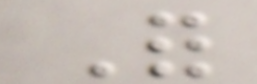For
